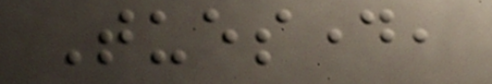Tuesday,
